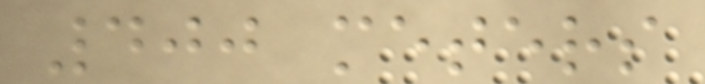400 meters
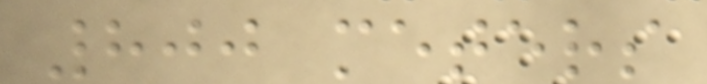800 meters
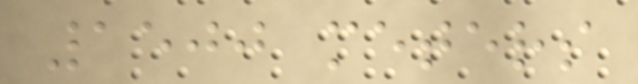1500 meters
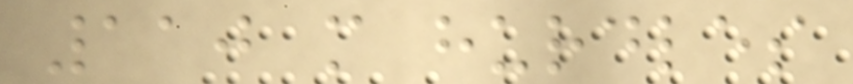110 m hurdles
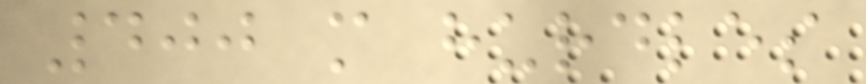400 m hurdles
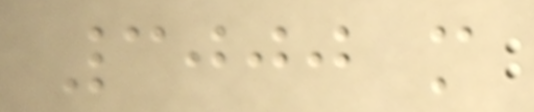3000 m
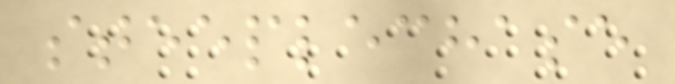steeplechase
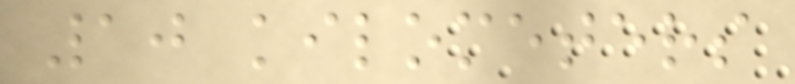10 kilometers
